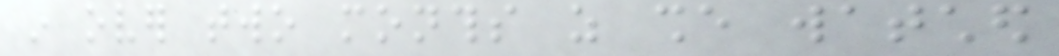in over two months as she watched
